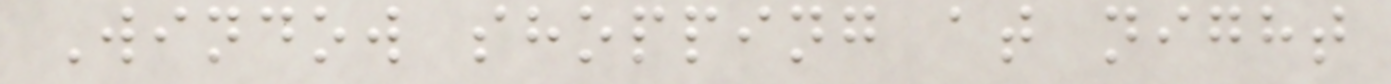Window shopping at night
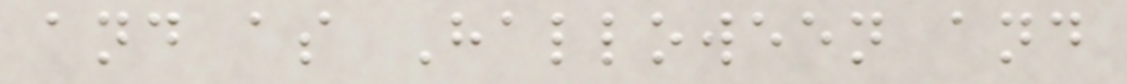and as Halloween and
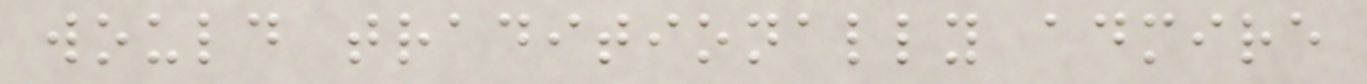would traditionally admire
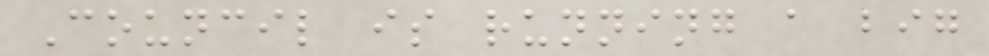Council is running a big
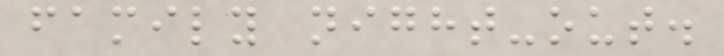family night-out.
